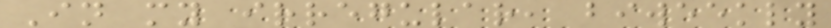In my irregular, biweekly
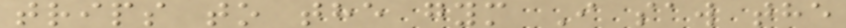trips to the gym I saw the
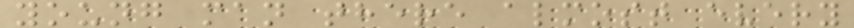young man there almost every
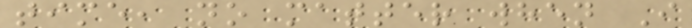time, no matter when I
